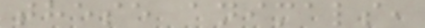these animals,
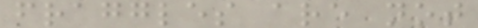fraggles are not
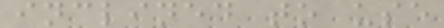inclined to use
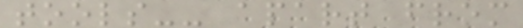tools-- apart from
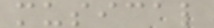musical
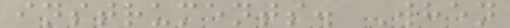instruments. When
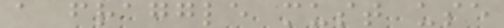a fraggle must use
